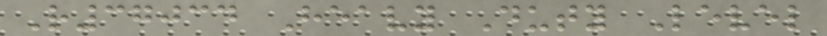R37034 Heavy Duty Level
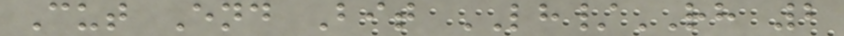Cut End Bit LH/RH 2
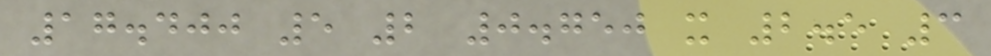17.400 5 2 0.750 x 2.5 3
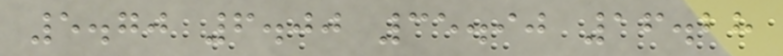5.70 6.00 35.90 16.28
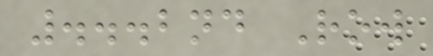...2nd Row
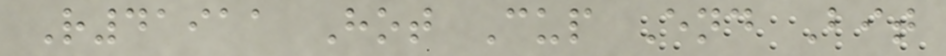R41911 Hot Cup End Bit
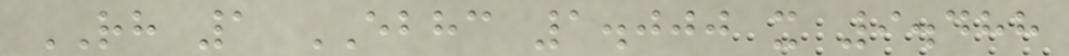RH 1 EBHC 1.000 x 9.488
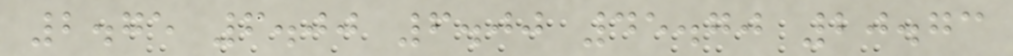2.75 6.00 6.00 45.70 20.73
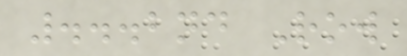...2nd Row
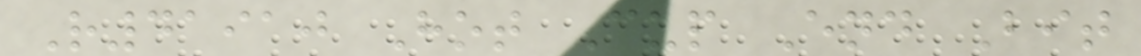R41910 Hot Cup End Bit
